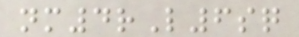nm4rL6sq
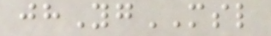jhYgMSL
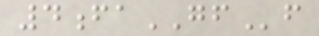4faGFf
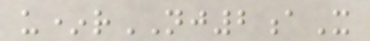u*rNJ2aX
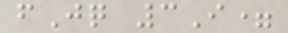fJq 3I=
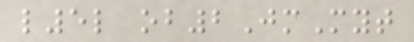l5l ob2JmMyt
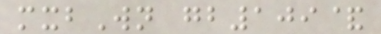mxbWn gb109&
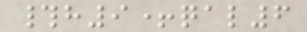#h9+qal6
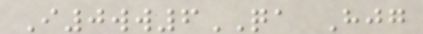I0ww6QA Hjg
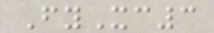FyXc3
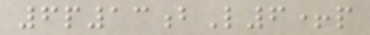6p13bL6+p
